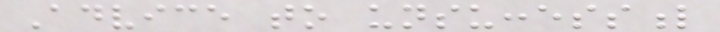Advice to unsuccessful
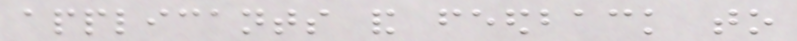applicants and feedback to
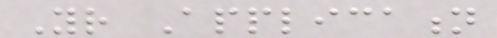Your Application
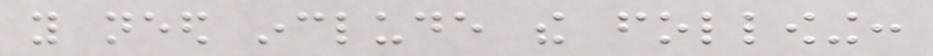you need include the following:
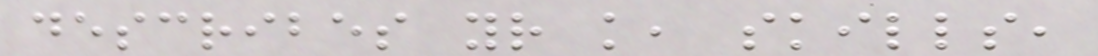describes your knowledge, skills,
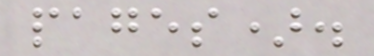pages).
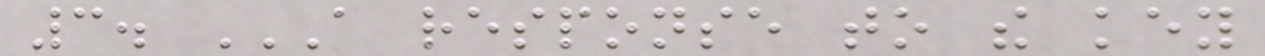3. A RESPONSE TO THE KEY
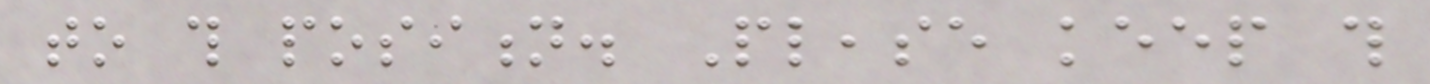to this position. Please keep this
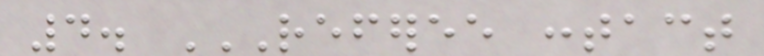4. REFEREE CONTACT
